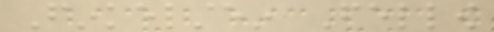Finkelstein Fellow
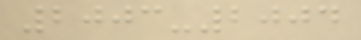2003-2004
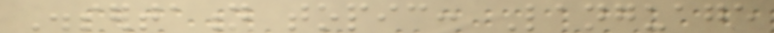Dissertation topic: Language
